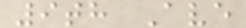9th Ave
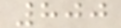800
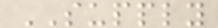SUPPLY
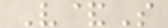V&S
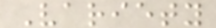Variety
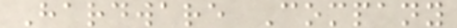Hardware Company
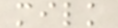milk
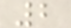2
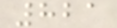821
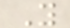Y
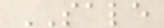SALE
